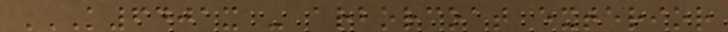K6401X - ARBORCOAT EXTERIOR
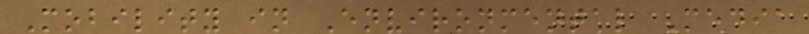Mobility in Environmental Media
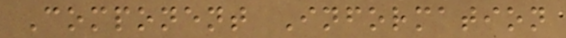Component Information
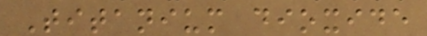Titanium dioxide
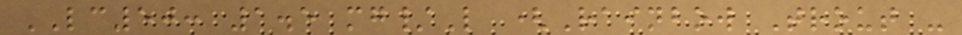LC50: 1.5 mg/L (Rainbow Trout -
